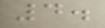4.
